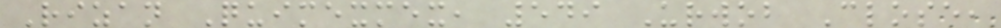Rizan Quimexmex, 549 Urwob Close,
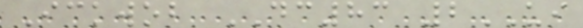Ickwob DC83 2UI
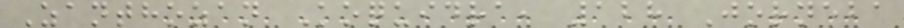Zanthozan Koquidra, 128 Jorneba
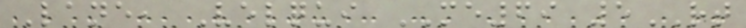Lane, Velqui ME69 5RT
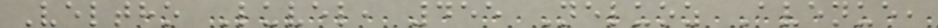Veltho Luvel, 455 Neluoz Avenue,
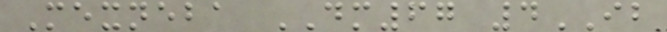Mexneba DM67 4IB
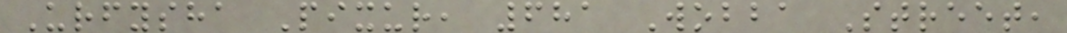Urfysha Pixur, 681 Wobba Street,
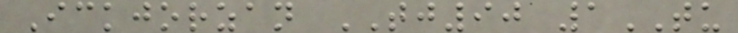Ickjorzan TJ90 1TU
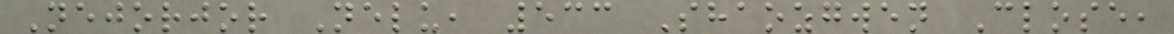Nejorjor Nelu, 533 Shaozgwen Close,
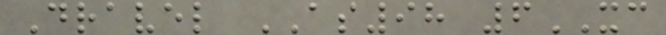Dravel AS98 6XC
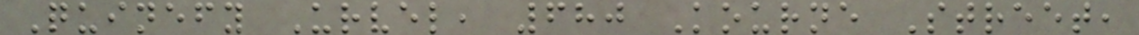Quinefy Urvel, 680 Kourne Street,
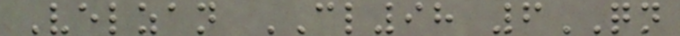Velzan CL98 6QN
